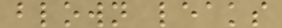blown leaks
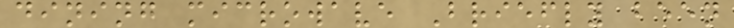dining microwave Briefly been
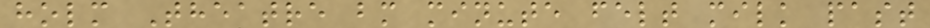holm Theatre bm minute felt milk past
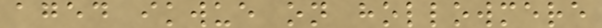aged ikwue on hollowmere
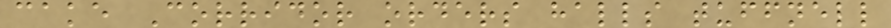cake Corridor orders halls tuffnell
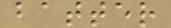batter
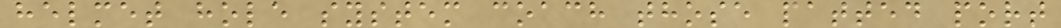helmet hole system coach those patted port
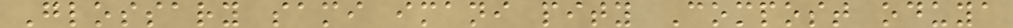Glossary sami imani pity Compost oduya
